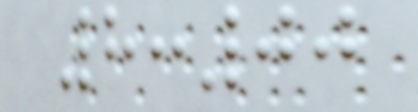8:00
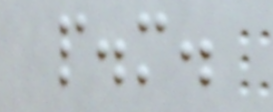p.m.
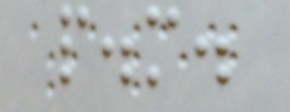p.m.
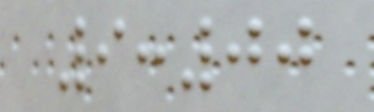9:00
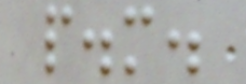p.m.
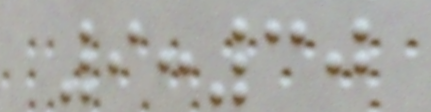9:30
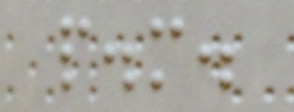p.m.
